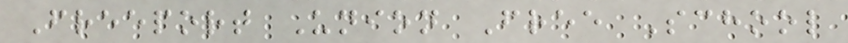Freeport Union Free School
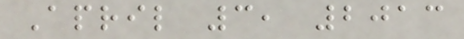April 3, 2013
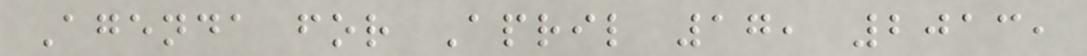Agenda for April 17, 2013,
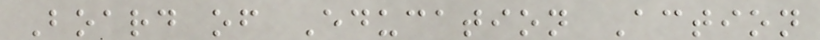Board of Education Action
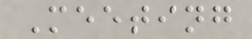Meeting
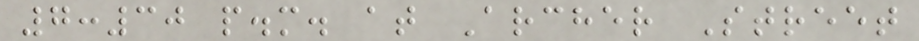7:30 p.m. at Archer Street
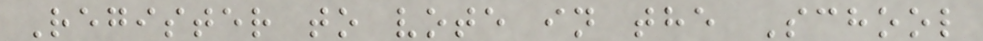Register to vote in the School
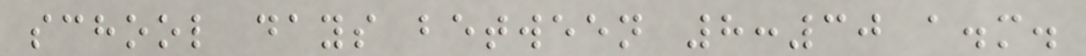school days between 8:30 a.m.
